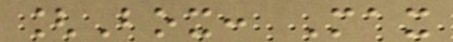[Box: Max
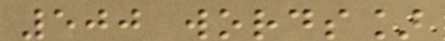500 words]
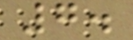7.
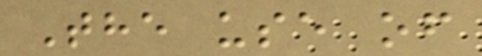The use of
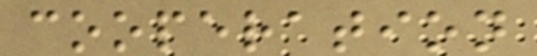cooperation
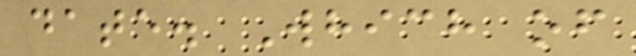date. Which of
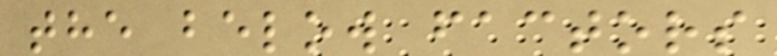the below factors
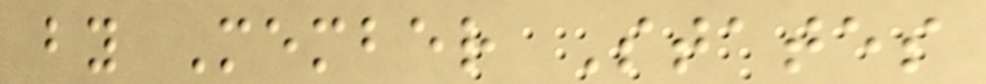by Member States
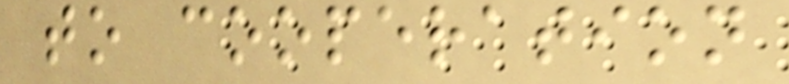to cooperation
